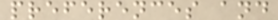preferences and
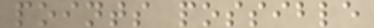points possible
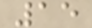15
